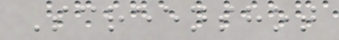Screenshot
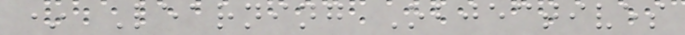* Learning Objectives
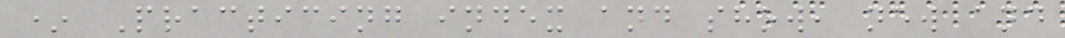* Practicing index and show, new and
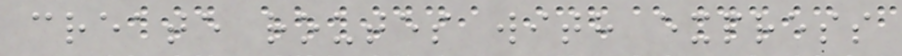create routes with express
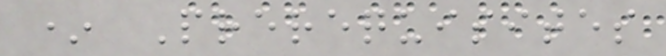* Prerequisites
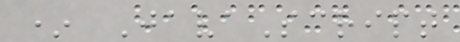* JavaScript
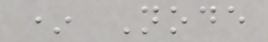* Node
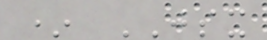* JSX
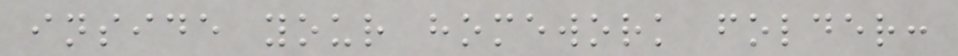inside your homework folder:
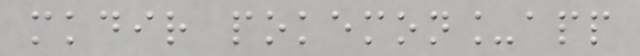mkdir pokemon_app
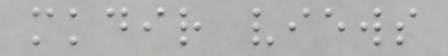mkdir views
